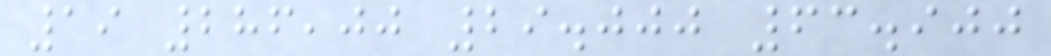19 286,00 29.000 63.900
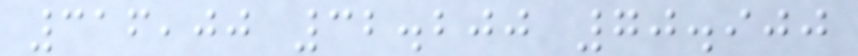316,00 32.200 70.900
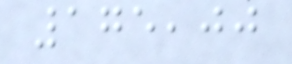175,00
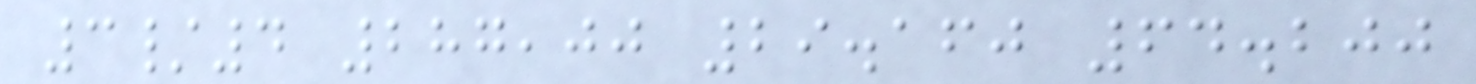3/4 287,00 29.160 64.200
